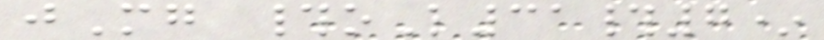jMg #oL31#7*
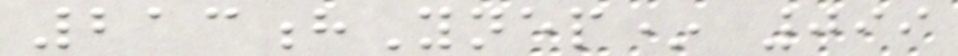213hYnep* 099
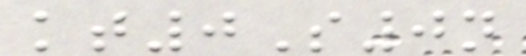kt0S0n
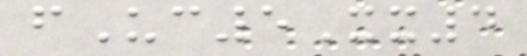fUc5Xx4
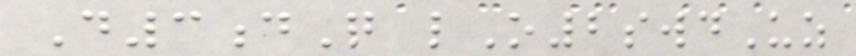D3dQ lO2swdUz
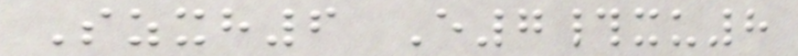Szxh6 E7#xu8
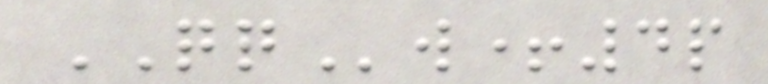QQw+4p
